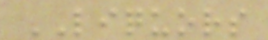LIQUORS
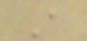A
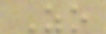Zo
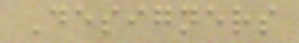Designers
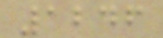1246
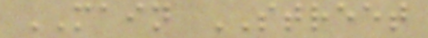MAIN STREET
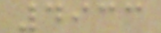4933
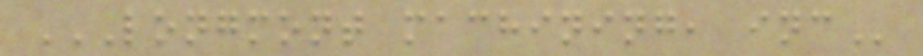LONGMONT MACHINING, INC
